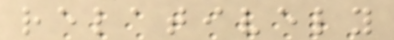relatively
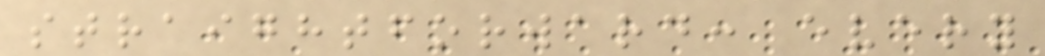straightforward: every
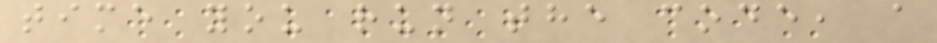time you run the code, a
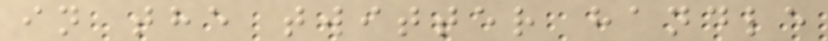in the twitter handle
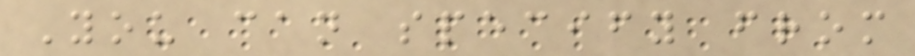You can specify from
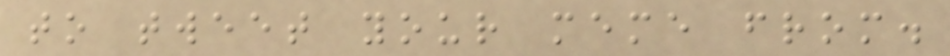to tweet your meme from.
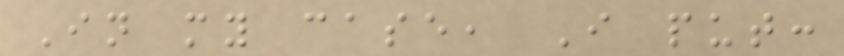In my case, I put:
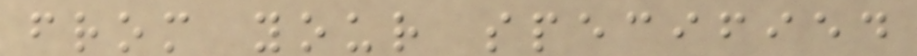from your specified
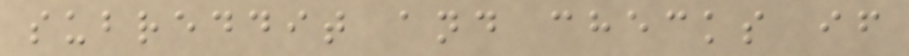subreddit and checks if
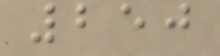250
